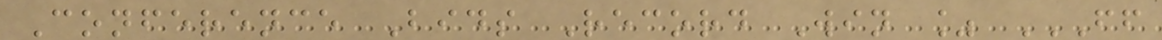Conference Bids Record Win % FF
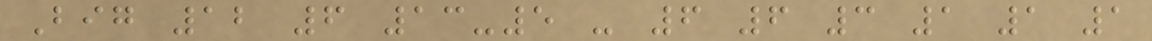Big 12 6 13-5 - 6 6 3 1 1 1
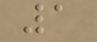1
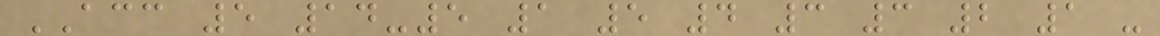ACC 5 14-5 1 5 4 3 3 2 1 -
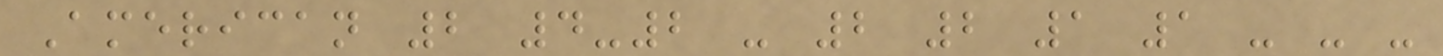American 2 4-2 - 2 2 1 1 - - -
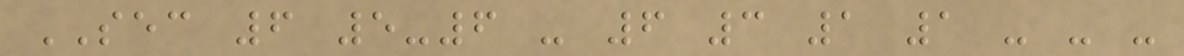SEC 6 5-6 - 6 3 1 1 - - -
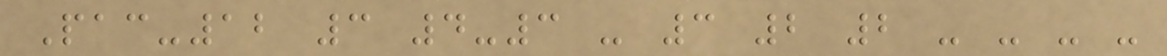Pac-12 3 4-3 - 3 2 2 - - - -
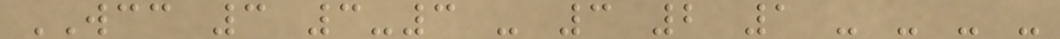WCC 3 3-3 - 3 2 1 - - - -
